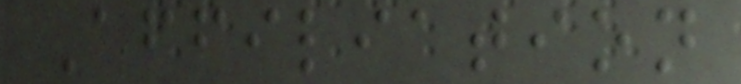Affiliation
